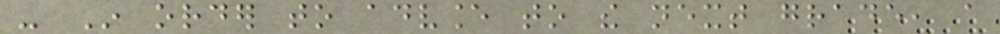- In order to advance to the next grade, a
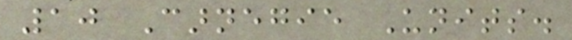10 Carnegie Units.
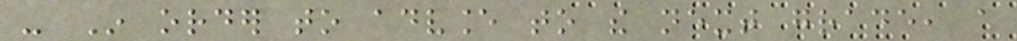- In order to advance to the next grade, a
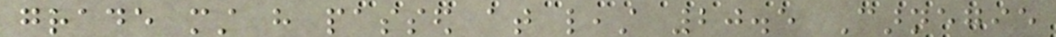grade must have passed at least 20.5 Carnegie
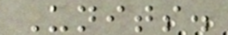Units.
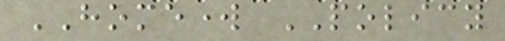HOMEWORK POLICY
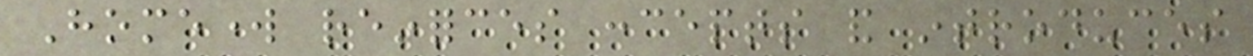Homework reinforces concepts and introduces
